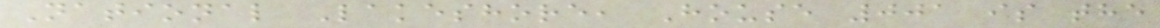National Lakeshore, House 001 is the
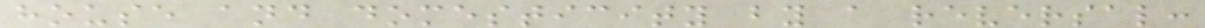house and domesticity by a reversal:
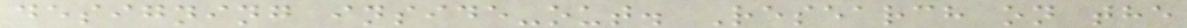designing inside-out. Research on the
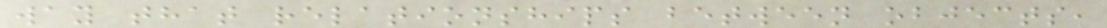way that relationships between objects,
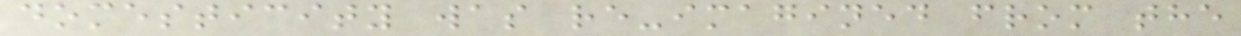domesticity was re-imagined from the
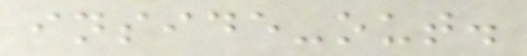inside-out.
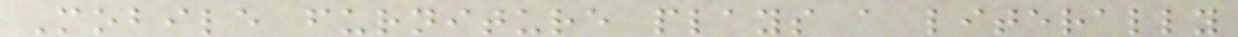Mobile furniture plays a literally
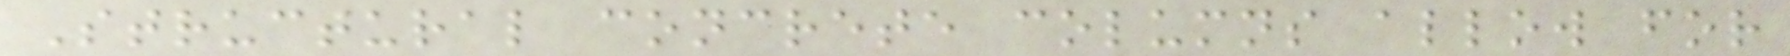Structural concrete columns allow for
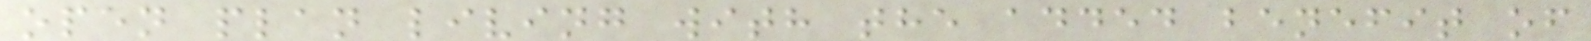open plan living with the added benefit of
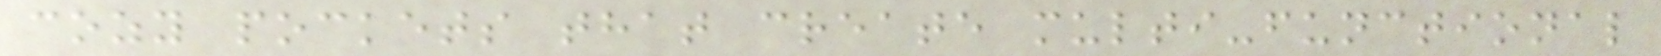cozy pockets that create multi-functional
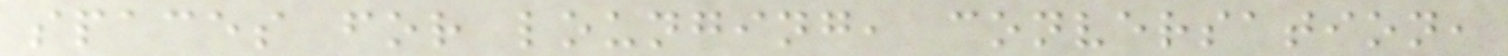spaces for lounging, conversation,
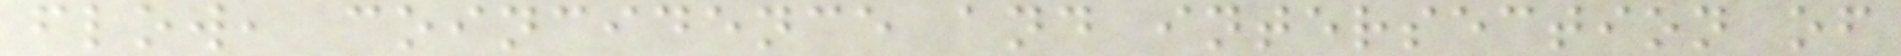flow, coincidence and intersection of
